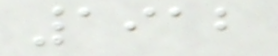1912
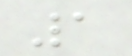1
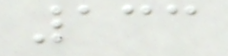133
